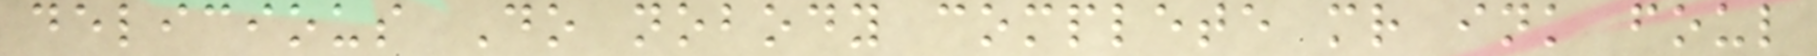delicious Do nobody complete mr ink foul
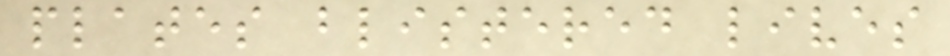plates blistered lives
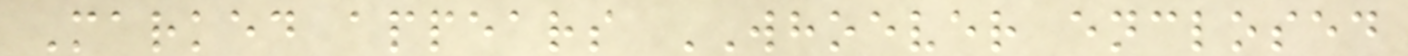Marked appears WHOEVER enclosed
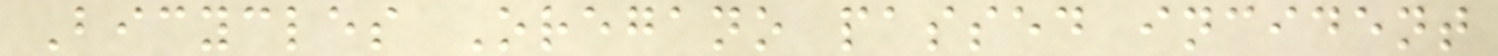Bicycles Oregano passed incident
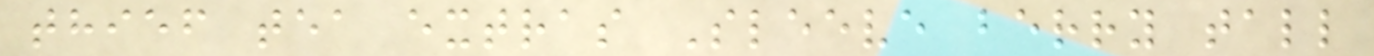thief tea extras Sleeve berry tall
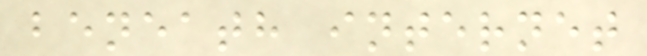beneath internet
